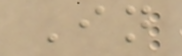In
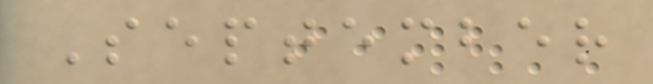September
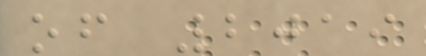of 2019
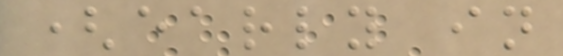(early in
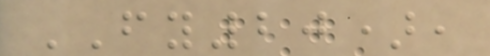FY20),
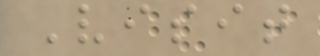Visit
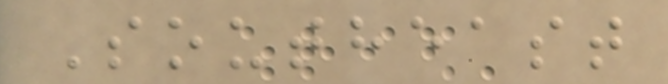Southeast
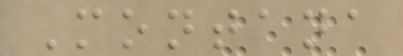Montana
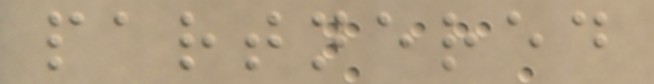partnered
